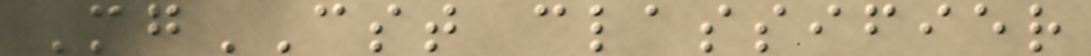MgCST classifier
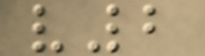v2
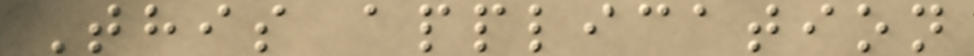This application
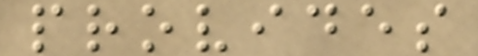provides
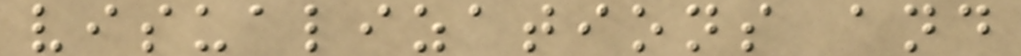visualizations and
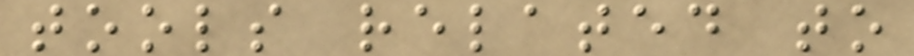tools related to
